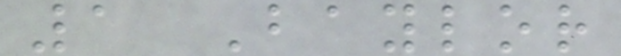1 Baylor
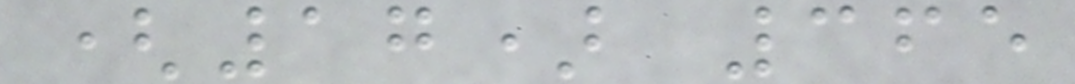(17) 365
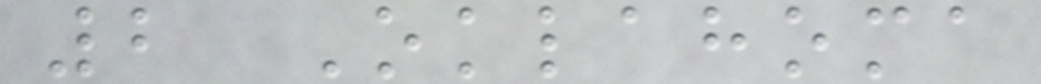2 Oklahoma
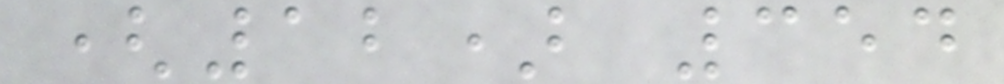(12) 354
